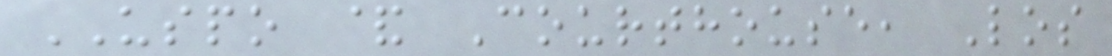USPO & Courthouse, Los
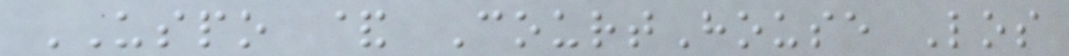USPO & CourtHouse Los
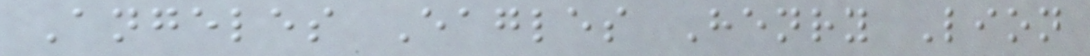Angeles Eagles Henry Lion
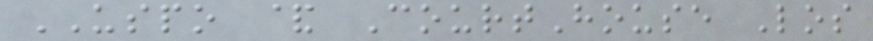USPO & CourtHouse Los
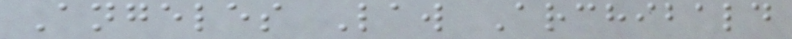Angeles Law Archibald
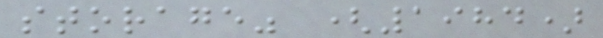storage" (1984)
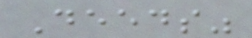Deeds"
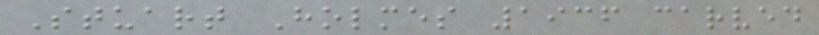Stuart Holmes 1936 carved
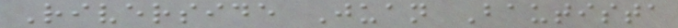Riverside Juan Bautista
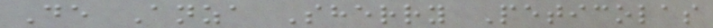De Anza Sherry Peticolas
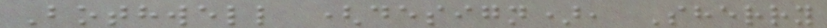Bothwell (design), Sherry
